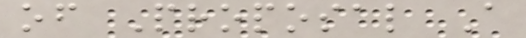of Proposal A
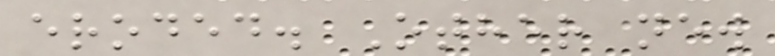eroded. Other new
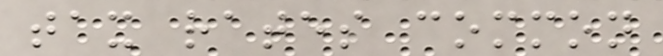tax rates common
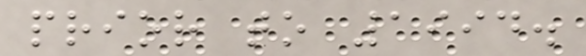prior to 1994.
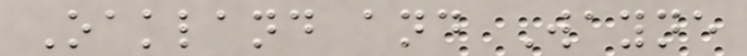Oakland and Wayne
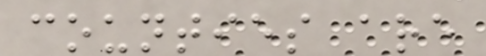counties are
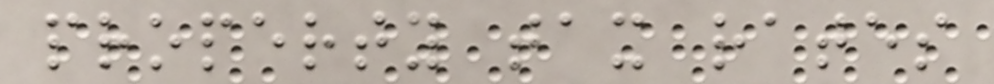property tax rates
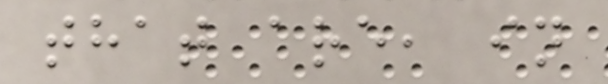that are, in
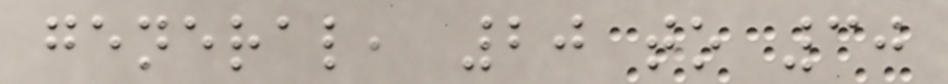general, 20 to 30
